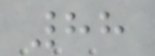88
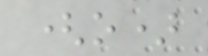(o)
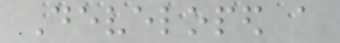Developed a
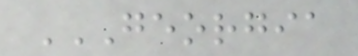GEORGIA
